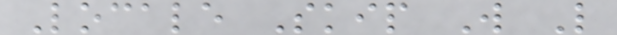Locale Skip W L
